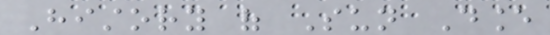History of Sun Dance
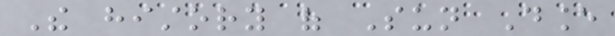The history of Sun Dance
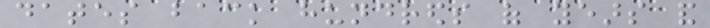dates back hundreds of years and
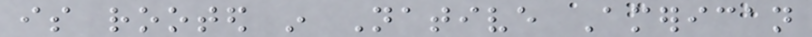is rooted in Native American
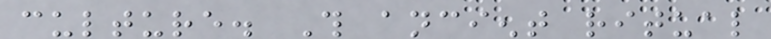culture. This ancient ritual
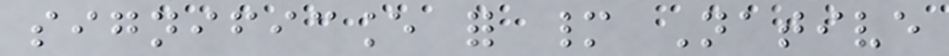significance for many Native
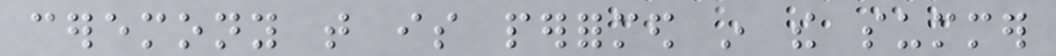ceremony that is performed in the summer
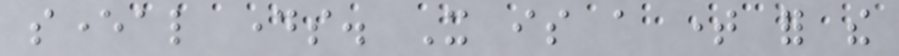several days. It is a time for the
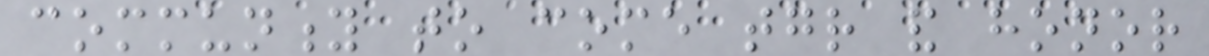community to come together and honor
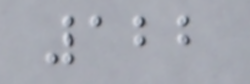122
